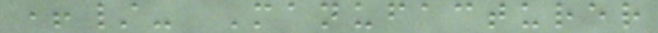+/- Manufacturer
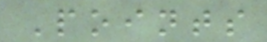Points
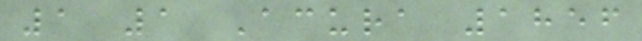1 1 Acura 1856
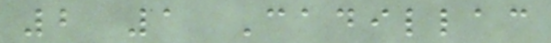2 1 Cadillac
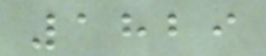1829
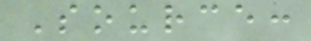Source:
